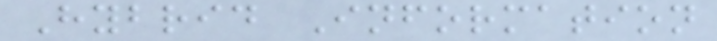Hybrid Information
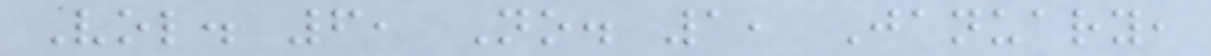Vol. 6, No. 1, January,
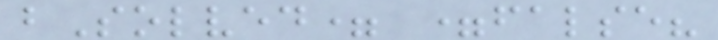bSolved= =false?
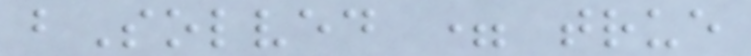bSolved = true
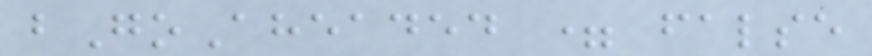bGoAheaded = false
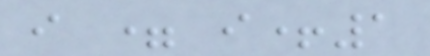i = i+1
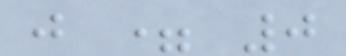j = 0
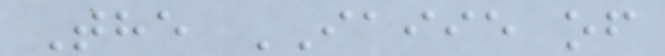The IAIIE of
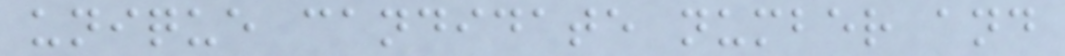unique candidate number and
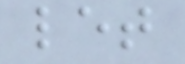let
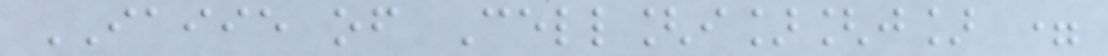IAIIE of Cell[i][j] =
